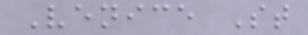Venice St
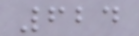624
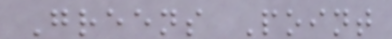Greens Point
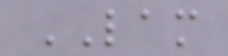LAM
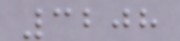3208
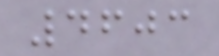4603
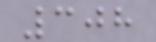308
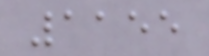1155
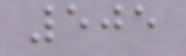505
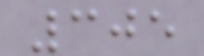305
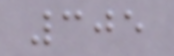305
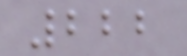222
